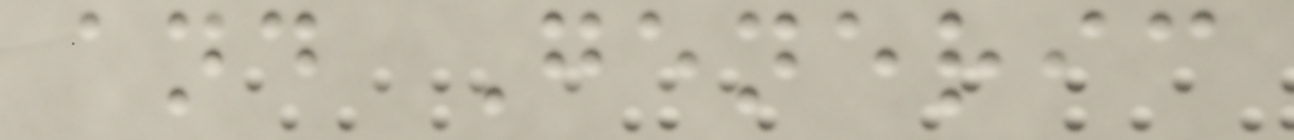and Generic
